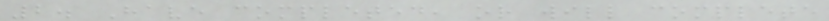2. Have completed, or will complete
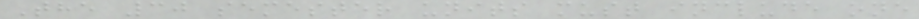The 30 semester units must include one
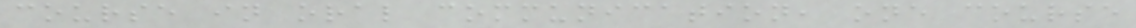course in oral communication, one course
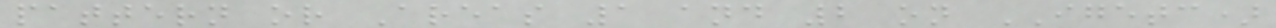pattern or Areas 1 and 2 on IGETC)
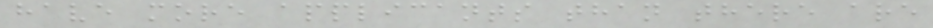have more applicants than there are
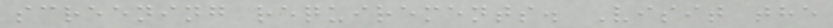screening requirements. Visit the
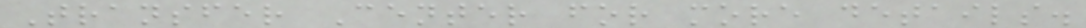Transfer Center for more details.
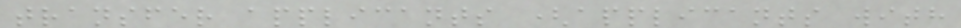transfer applicants (applicants with
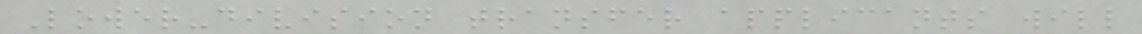Lower-division transfer applicants will
